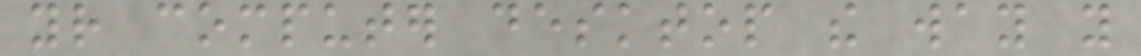your computer desktop the way you
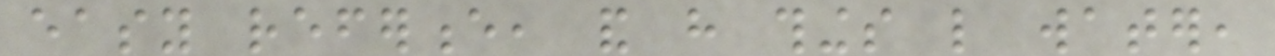easy reference, and have things like water,
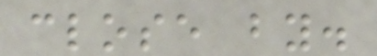close by.
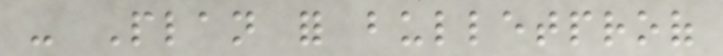- Plan for bulletproof
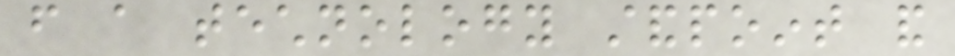from a technology standpoint and
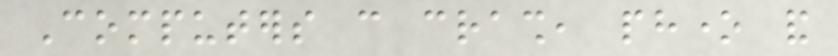Computers can crash, phone and
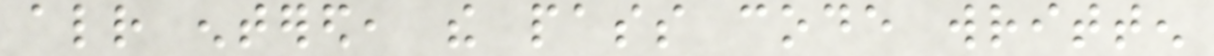already entered, the pass code written
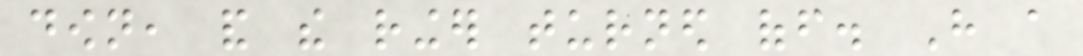down, and the ringer turned off. Have a
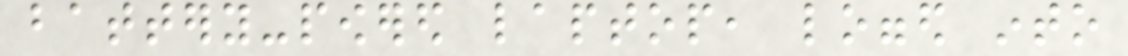battery-powered laptop, logged into
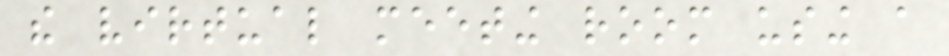the virtual meeting room using a
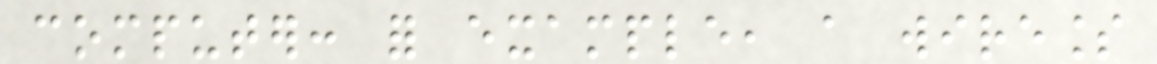computer: for example, a wireless
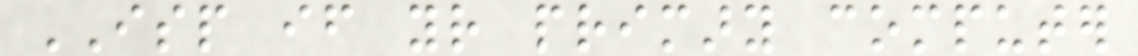ISP if your primary computer
